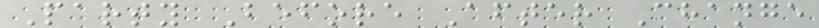Party Before After Change
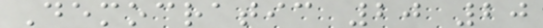Democratic 20 20
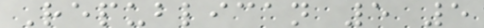Republican 5 5
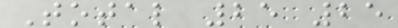Total 25 25
